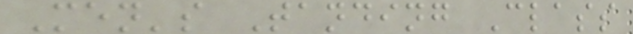Men's Tanding Class
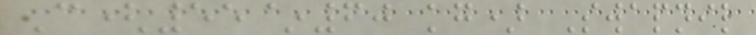C(55~60 kg) Swapnil
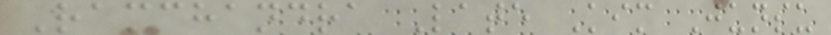Ramchandra Late Kim Junsu
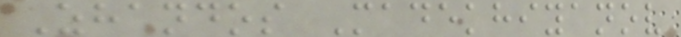Zhandos Madekhiyanov
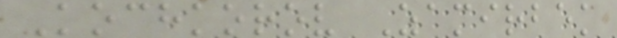Kochkorov Zamirbek
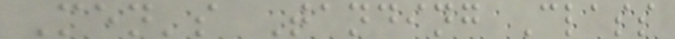Men's Tanding Class
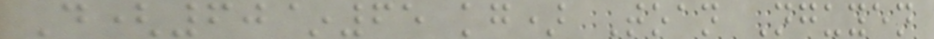D(60~65 kg) Toan Nguyen
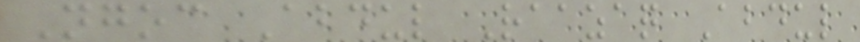Ngoc Abdul Raazaq Abdul
